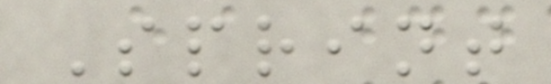Sprint
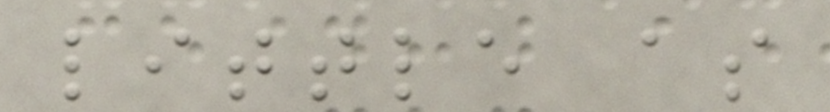little as
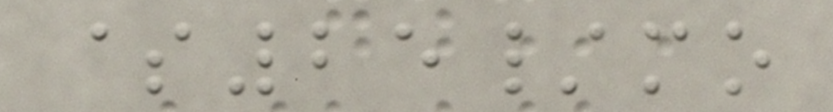$25/mo
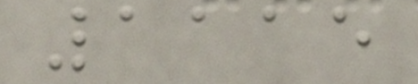1115
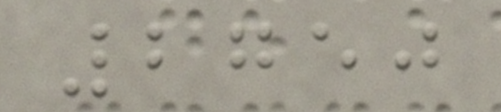2750
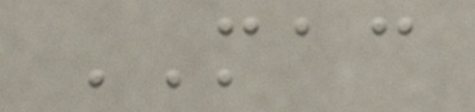MAC
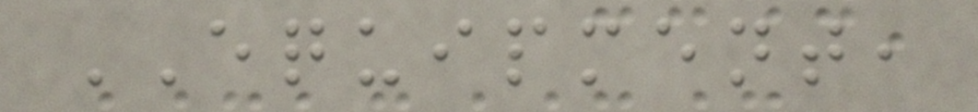EQUIPMENT,
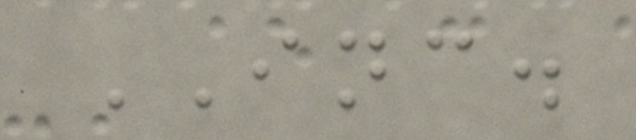INC.
